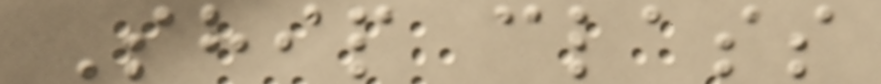Ship class
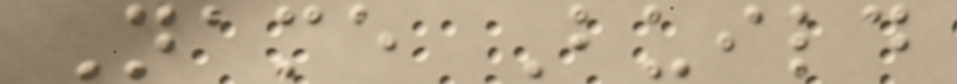Name Build
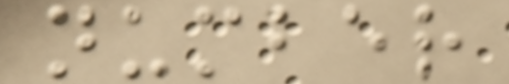number
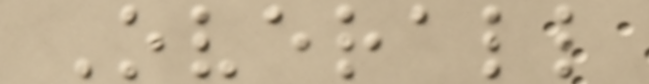Overall
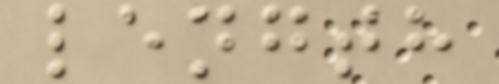length
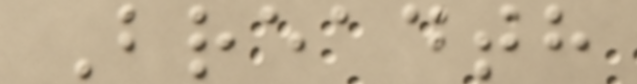Breadth
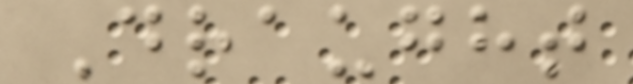Draught
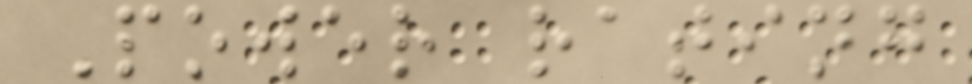Power rating
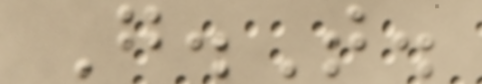G.T.
